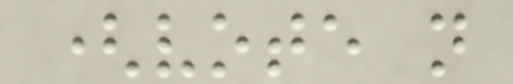(vote not
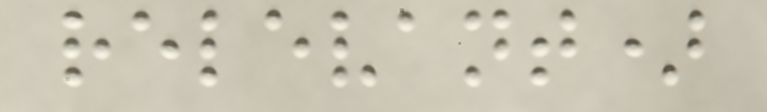relevant)
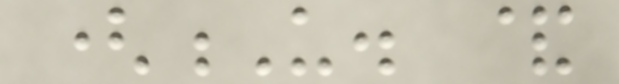(U. &
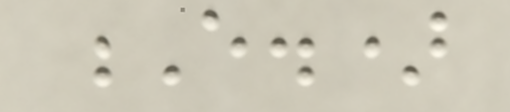E.)
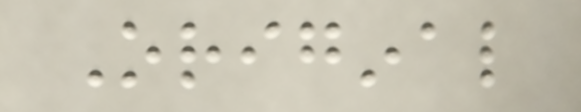Original
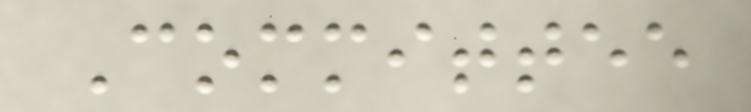Committee
